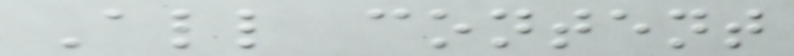All content
